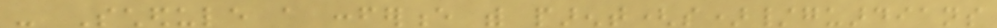- Schedule a conference with parent(s)/guardians
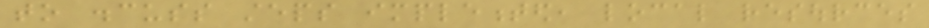to discuss steps implemented, local resources
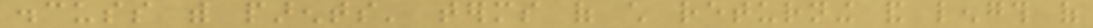discuss with parents' terms of child returning and length of
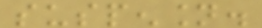suspension.
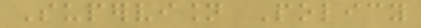Supervision Policy
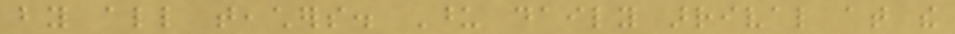by all teachers. Upon daily arrival at the
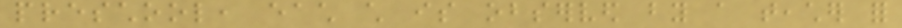preschool, each child is observed by a teacher for
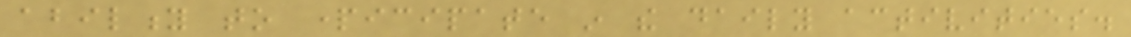ability to participate in the daily activities.
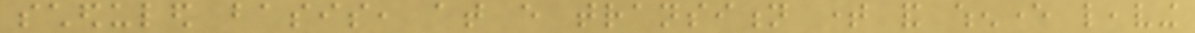scheduled basis, at every transition time and whenever leaving
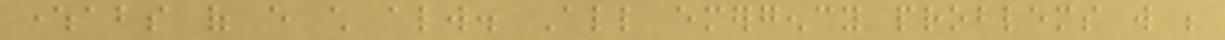whereabouts of every child always. All emergency problems will be
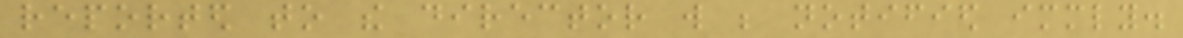reported to the director will be notified immediately.
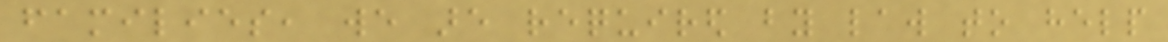families, we are required by law to help
